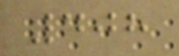408
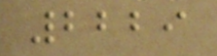2229
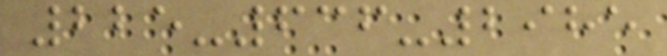225-636-2985
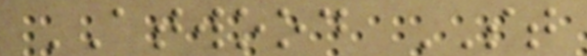ATWOOD ST
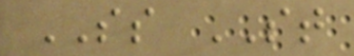SS ST
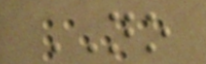NO
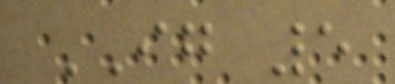IG 5
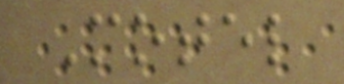Motel
